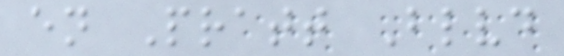en Pratt Blvd
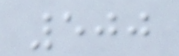500
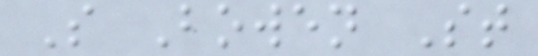S Bowen St
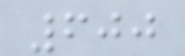600
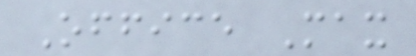Office Max
